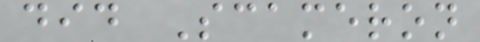did Scameron
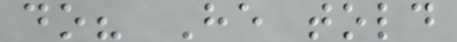do? He told
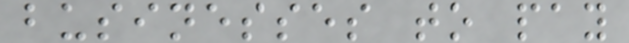businesses to pay
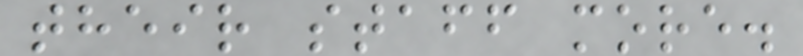their staff more.
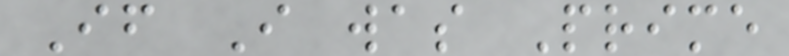If I was Prime
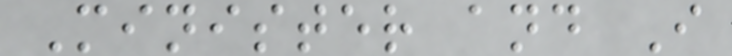Minister and I
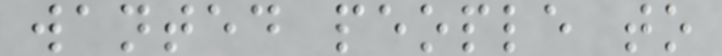wanted people to
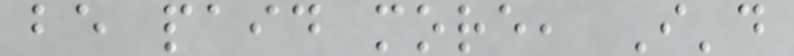be paid more, I'd
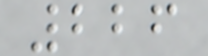226
